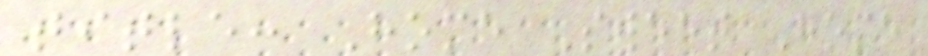title: Home Sweet Home
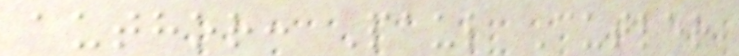author: Paul Cutler
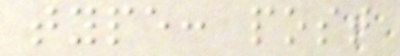type: post
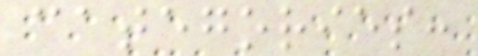categories:
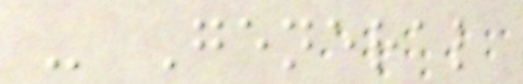- General
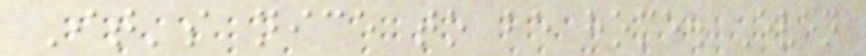It's nice to be home. Even
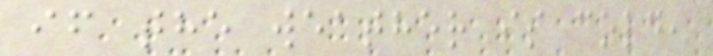if the weather is cold,
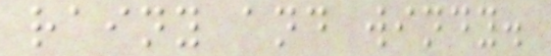rainy and windy.
